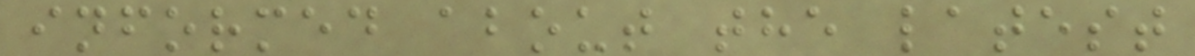informed about the latest
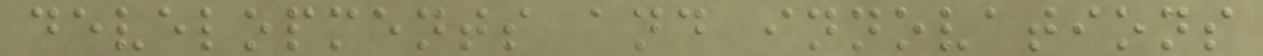developments and innovations
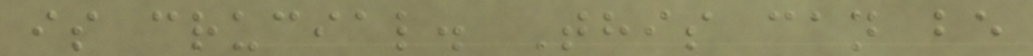is crucial. This can be
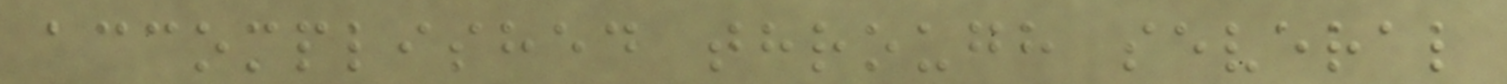accomplished through several
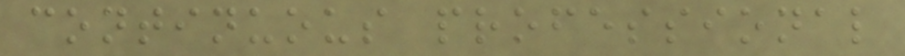continuous professional
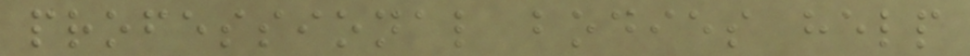professional bodies help
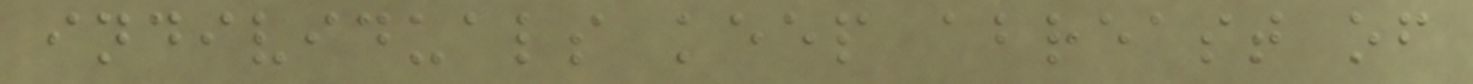individuals keep abreast of
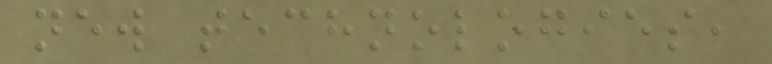new technologies,
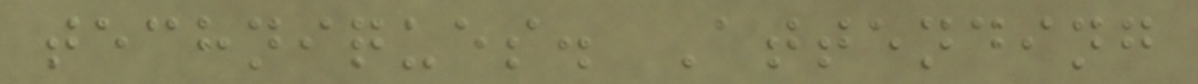techniques. Attending
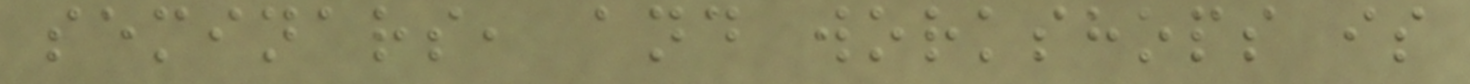seminars, and workshops is
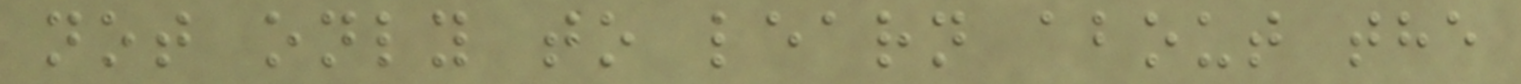not only to learn about the
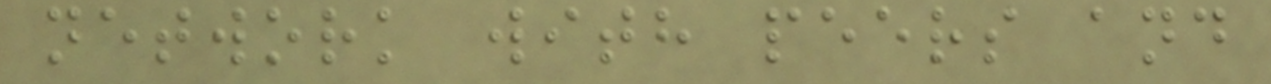network with peers and
